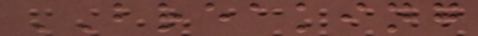BREAKING
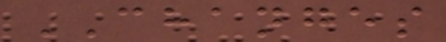CHANGES
